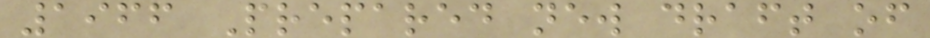1966 Prepared new draft of
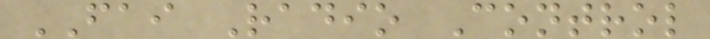FAI Radio Control
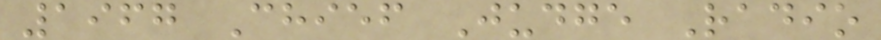1967 Chief Judge Radio
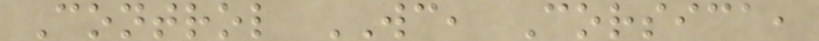Control WC, Corsica,
